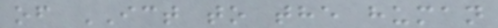of ICT to the human
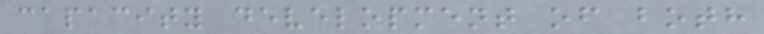capacity development of both
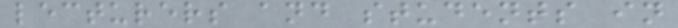lecturers and students in
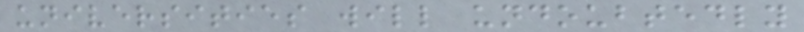universities will undoubtedly
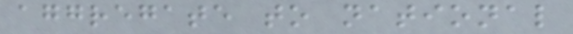aggregate to national
